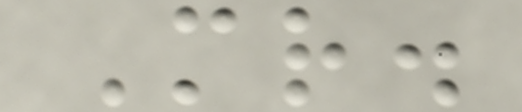Mr.
